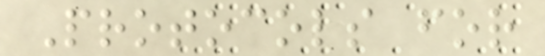Protocols for
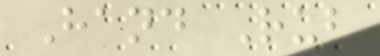Hand Rub
